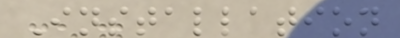Installation
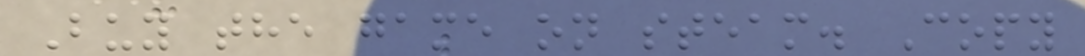Buy the game on steam. Copy
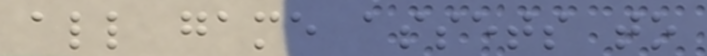all game assets to
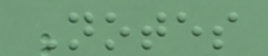Notes
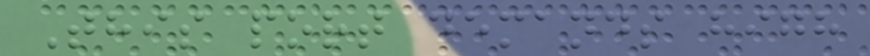This port demands high
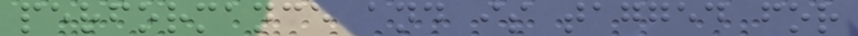performance and is tagged for
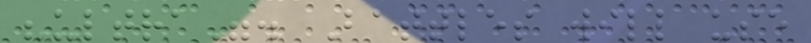"ultra". Battles will use
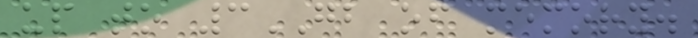up to 3GB of memory.
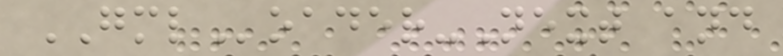GMLoader-Next and
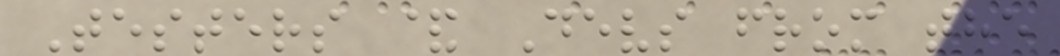Testers & Devs from the
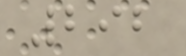292
